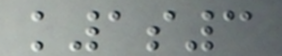k1s3
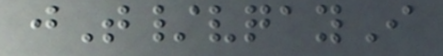jT/vqayI
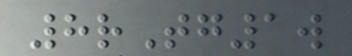8rTg1w
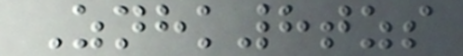Znhk8tzs
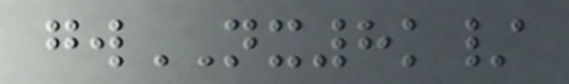gwNX8k/
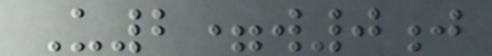U2=w0j
